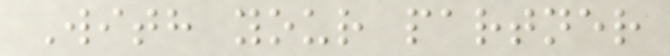With your partner
